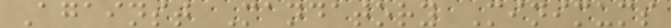Against Mandatory Minimums
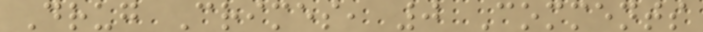Drug Crimes, 0 Comments
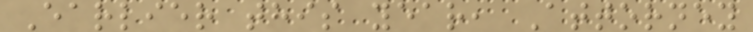Earlier this year, Attorney
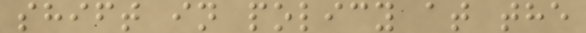shift in policy at the
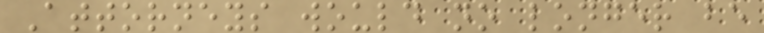Attorneys would no longer be
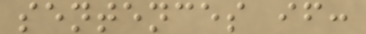sentences if:
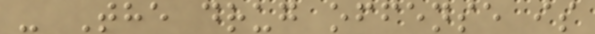- The drug offense is
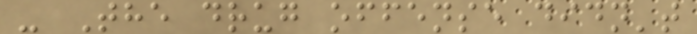- The drug offense didn't
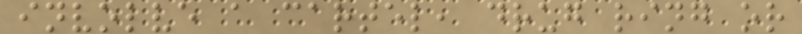involve a cartel, drug ring or
